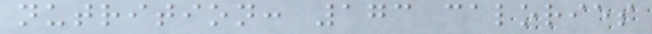nutrition: 173 calories
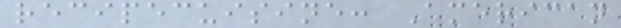recipecuisine: American
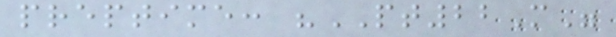preptime: "PT22M"
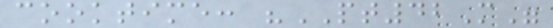cooktime: "PT42M"
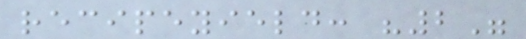recipeyield: "2"
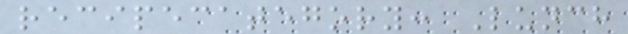recipecategory: Lunch
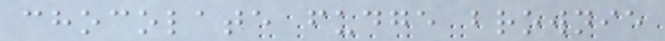chocolate fudge brownie
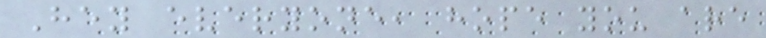Hey everyone, hope you are
